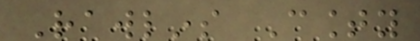Rawlins County
